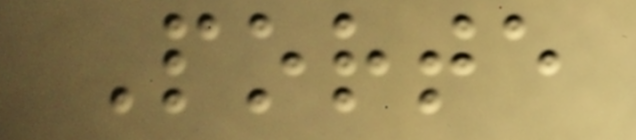Porte
